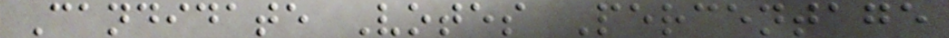Candidate Votes Percentage
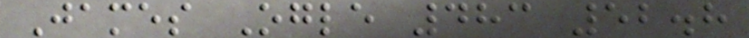James Ogle 483 52.8
